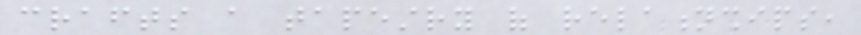crafts a tapestry of relationships,
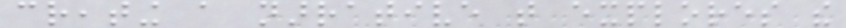creating a narrative that explores the
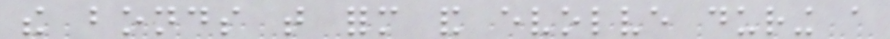the bonds that form and evolve during a
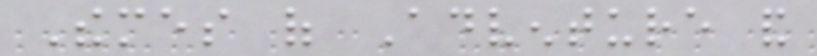Themes of Adventure and
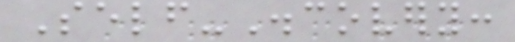Self-Discovery:
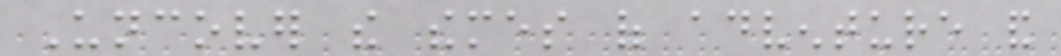Uncover the themes of adventure and
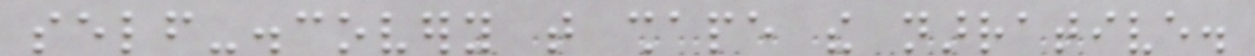self-discovery that shape the narrative.
